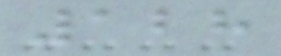128
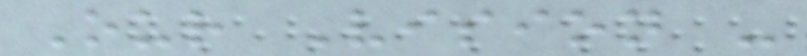Our Vision -
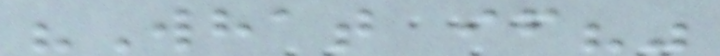"What if?"
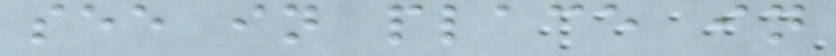see in place in
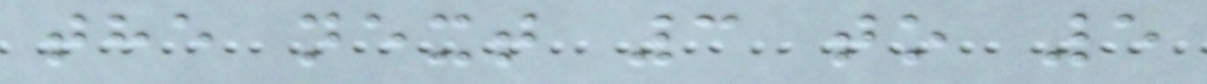the next 3 to 5
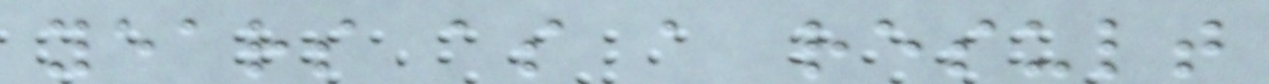years as a result
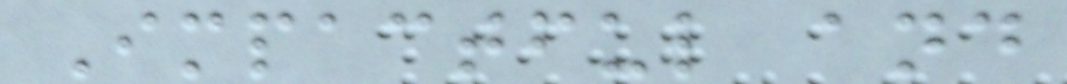Impactful and
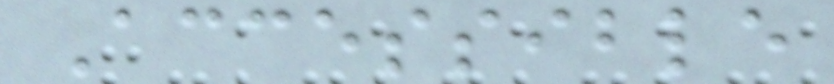Accessible
